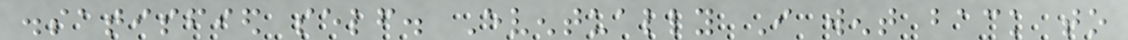dissatisfied self. Eventually I went back to
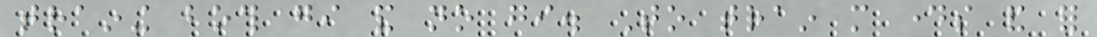training both gi and no gi. To train more days and for
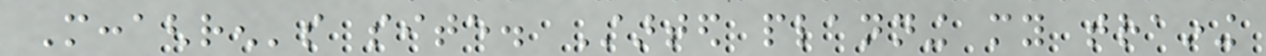Mccaghren's site. Started planning my training
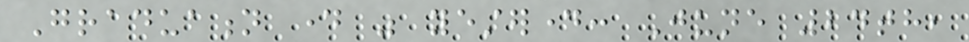Graduation day was yesterday: June 24th,
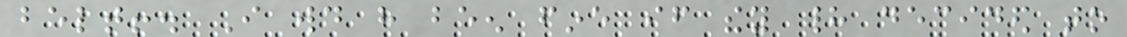belt!. I would have been fine if they had decided to
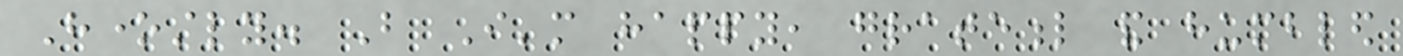Honestly. But I'm happy, grateful and humbled
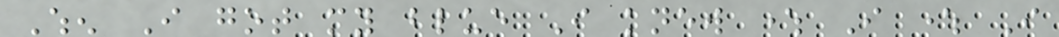When I got my blue I knew where I where I
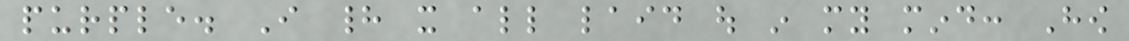purple. I had it all laid out in my mind: How
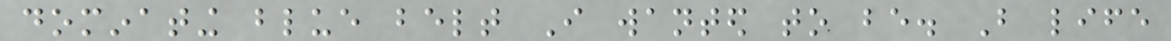dominating blue belt I wanted to be. But life
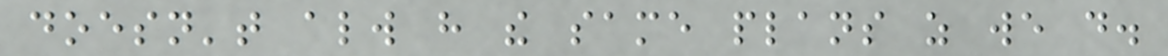doesn't always have the same plans as we do.
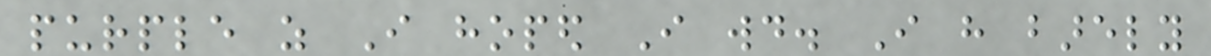purple as I hoped I would. I have barely
